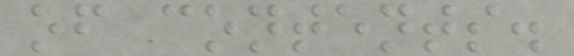of contents.
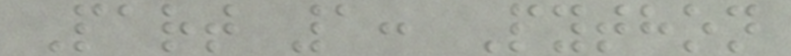Part 1: Python
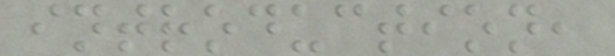introduction,
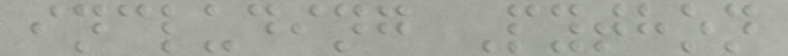including Python
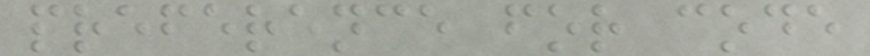preference for code
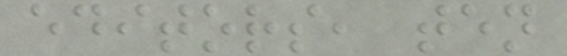editors, ten
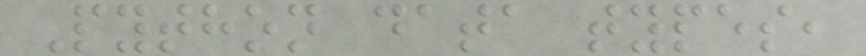Python data types,
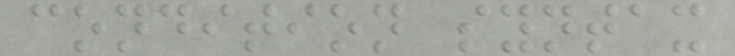condition syntax
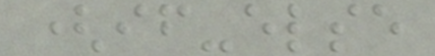(if-else
